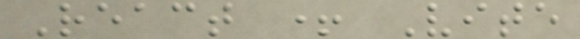React + Vite
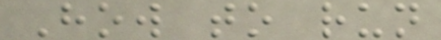How to run
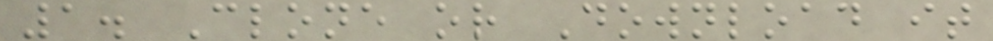1. Clone or Download it
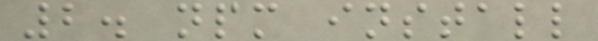2. npm install
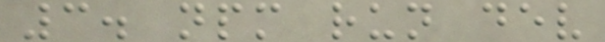3. npm run dev
